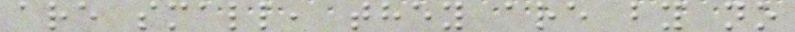are small, they are by no
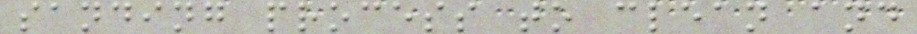sanding process to clean and
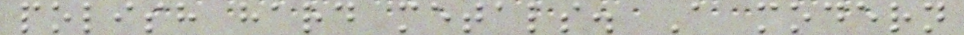polish hard metals. A modern
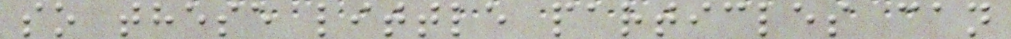so these little particles can
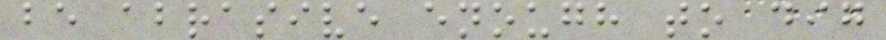be abrasive enough to dig
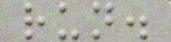run.
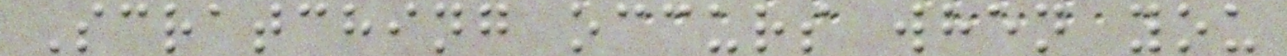Scratching occurs when you
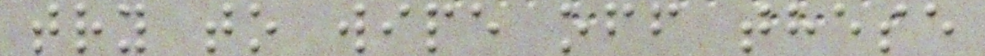try to wipe off these
